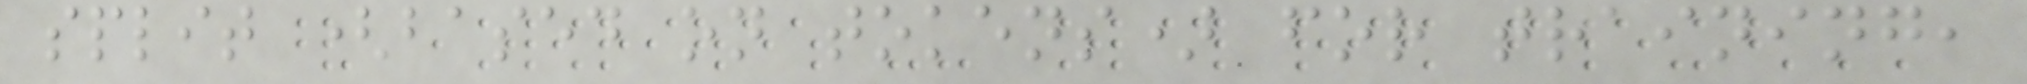split (based on tokens) for training,
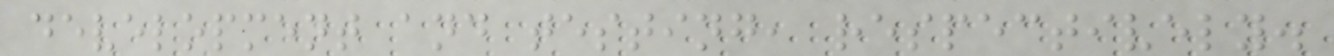development and testing, respectively.
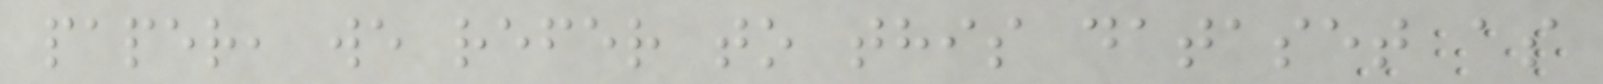paper, we refer to this dataset as
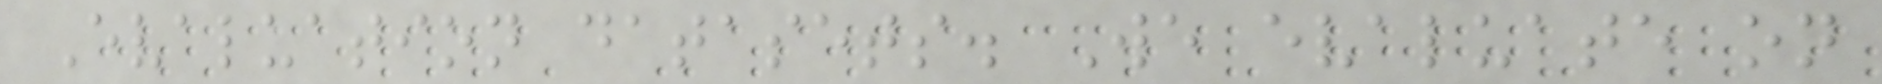Evaluation datasets. We evaluate on
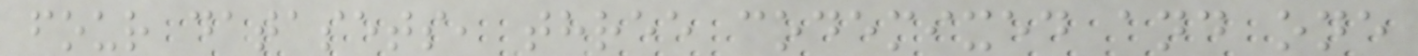four datasets, three codemixed and one
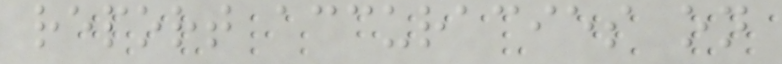report accuracies on
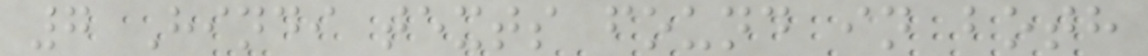7 Hindi texts found in both
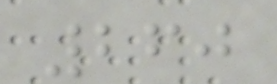260
